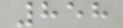858
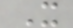X
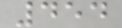454
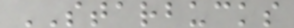STARBUCKS
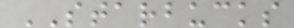STARBUCKS
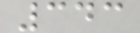343
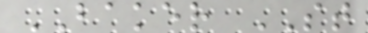BAKER ST
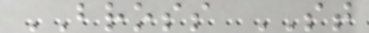BROSS ST
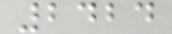2424
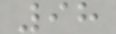98
